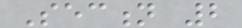Section 2
